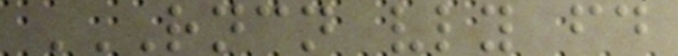RNCN VLY FD
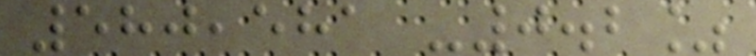580,581 -0.2%
